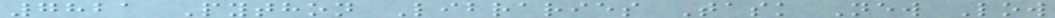7821 Python Libraries Task New Low
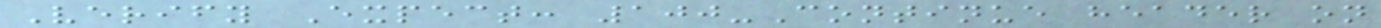Verify Expect: 100-Continue header on
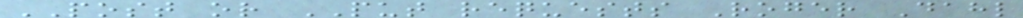POST or PUT requests Roger Dahl
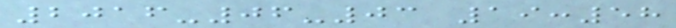2016-06-03 19:58
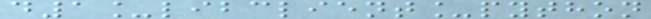d1_libclient_python
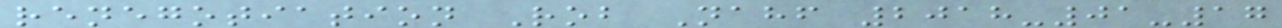renegotiation Rob Nahf 2018-01-17
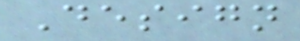Design
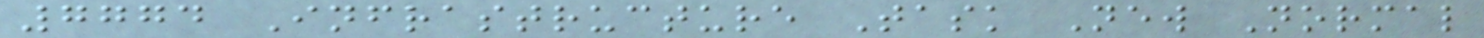7774 Infrastructure Task New Normal
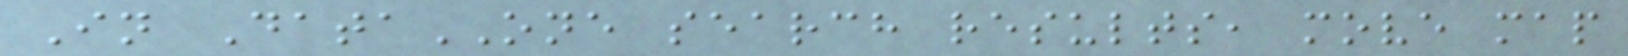In DataONE search results, move map
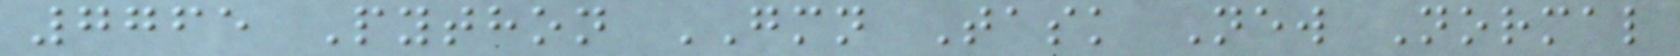7765 Python GMN Task New Normal
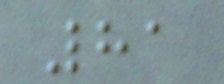81
